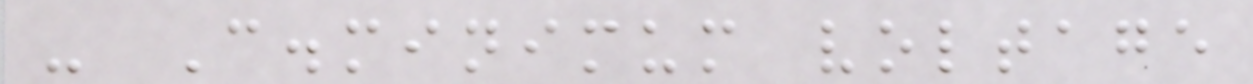- C.minimum voltage
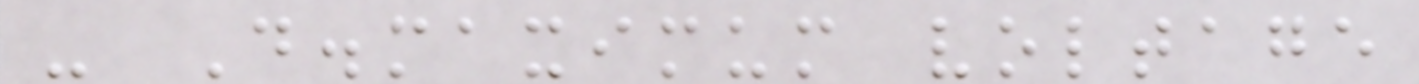- D.maximum voltage
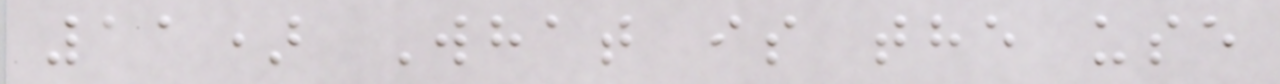11) What is the use
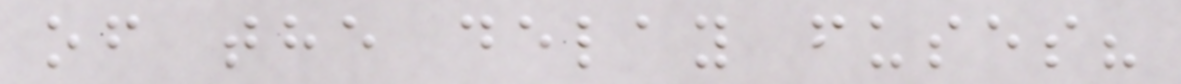of the delay fuses?
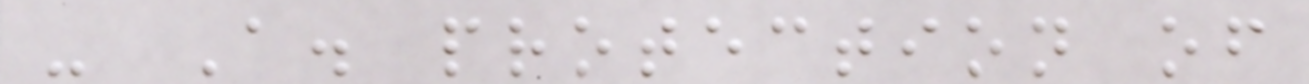- A. protection of
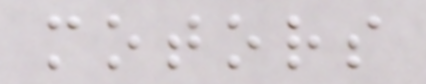motors
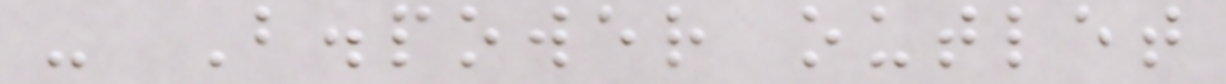- B.power outlet
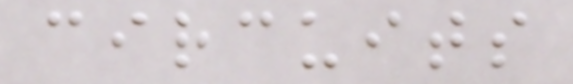circuits
